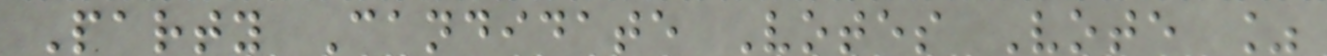Party Candidate Votes Vote %
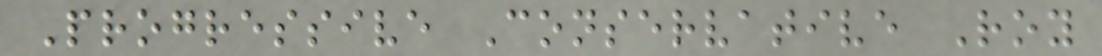Progressive Conservative Roy
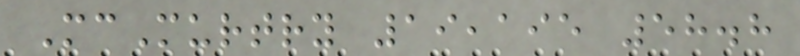McMurtry 19,195 58.8
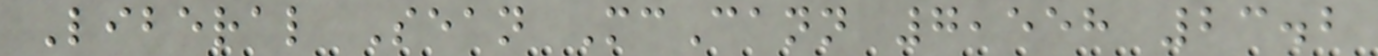Liberal Sean McCann 7,558 23.2
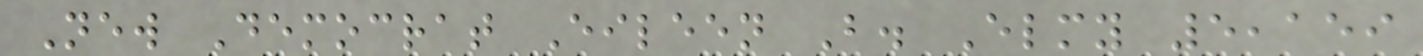New Democrat Eileen B. Elmy 5,159
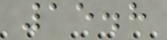15.8
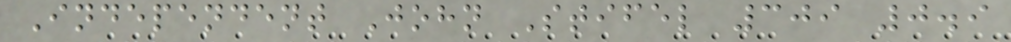Independent John Stifel 309 0.9
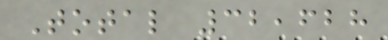Total 32,628
